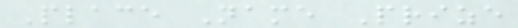Place Name Prize
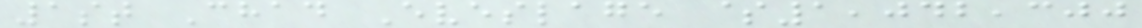1st Chad Eveslage $1,042,300
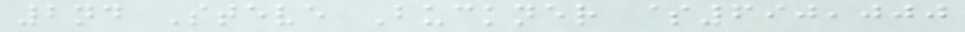2nd Steve Buckner $690,000
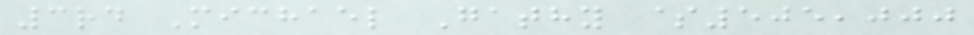3rd Michael Gathy $505,000
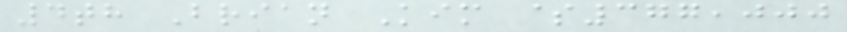4th Brian Kim $377,000
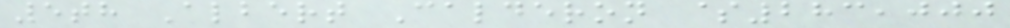5th Albert Calderon $283,000
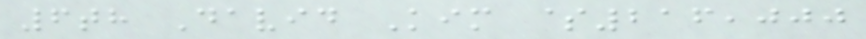6th David Kim $216,000
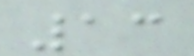13
